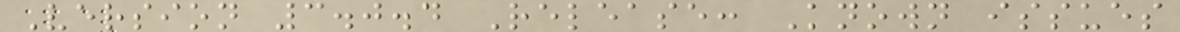Version 3.0.4 Release: Known issues
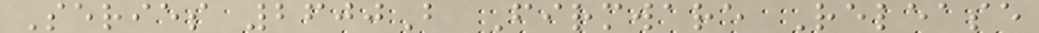Series 2600B Firmware Release
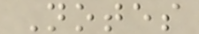Notes
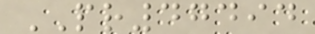PR47494
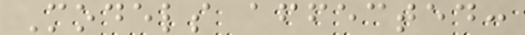Models affected:
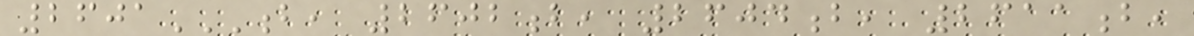2601B, 2602B, 2604B, 2611B,
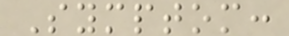Symptom:
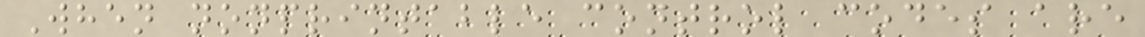When nonprintable control codes are
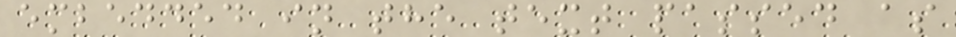embedded in the text passed as
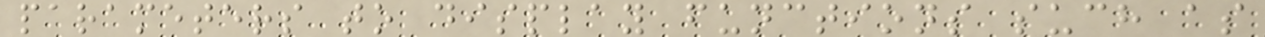parameters to display functions such as
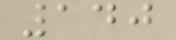140
